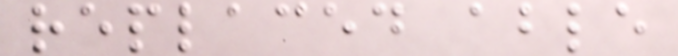replaced able
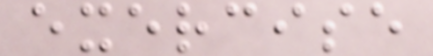exercise
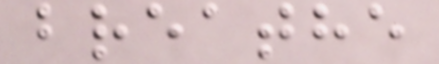breathe
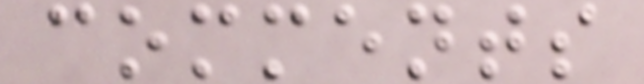comments
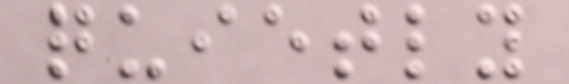quietly
